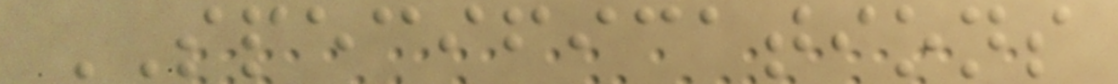SPECIFICATIONS
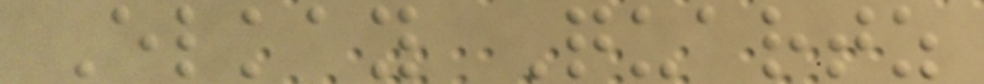Elkay Quartz
